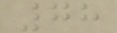78
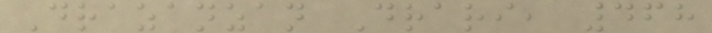Drazanzan Drari, 468
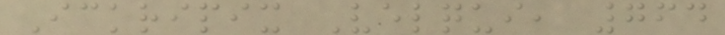Ickripix Velqui, 764
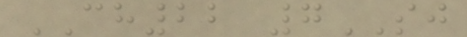CH22 7SJ
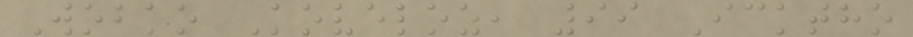Wobko Koveloz, 99 Icktho
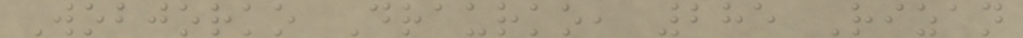Wobjorko Draurko, 285 Rizan
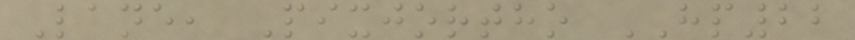Lane, Pixjortho HP22
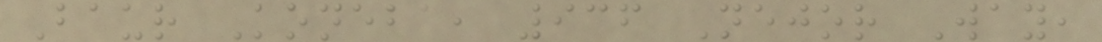Baur Koneba, 936 Nejor Way,
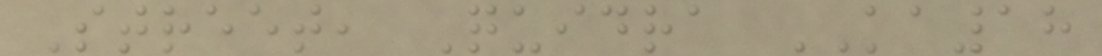Street, Quidra KA18
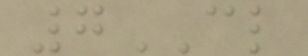7CL
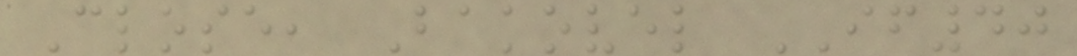Close, Bakovel IF40
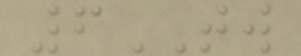6TW
